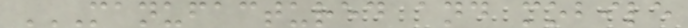MANUFACTURED AND MOBILE
